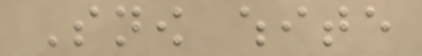Snow white
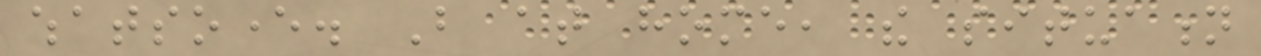whatsoever. But at home, the situation
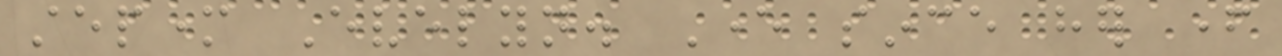stepmother Evelyn. Ever since her father
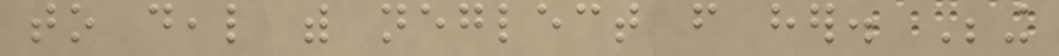to deal with neglect from her. Being
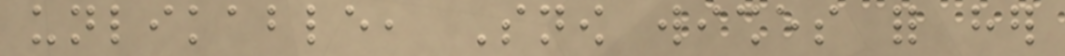unlikable, Snow wishes for her
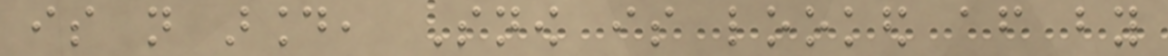is not around, Snow is looked after by
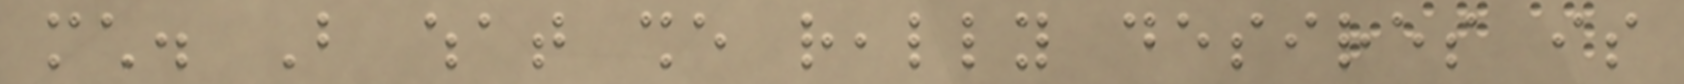much. But what she really desires is
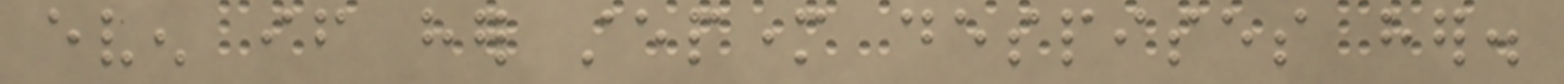even if her stepmother despises her.
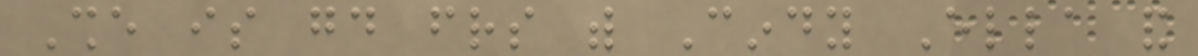She is good friends with Cindy Ella and
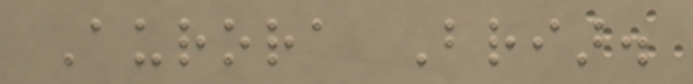Aurora Briar.
